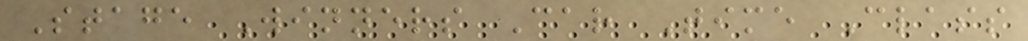Stage Winners Car Time Class
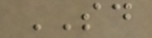SD
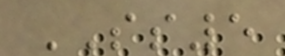SS5
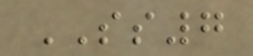SS7
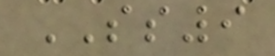SS9
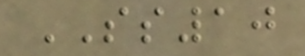SS10
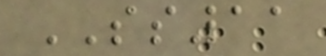SS11
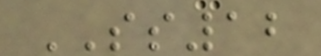SS12
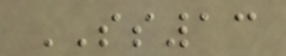SS13
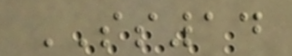SS14
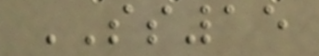SS15
